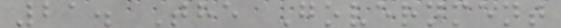21. The Government
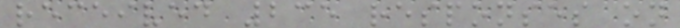received 235 responses on
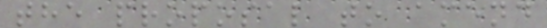the proposal to amend
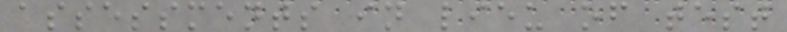assessments in lieu of test
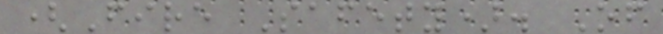(Fire Safety). Of
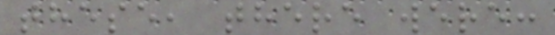these, there were:
